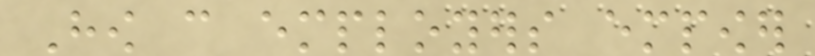How can employers empower
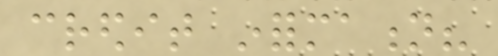credit information?
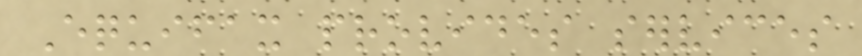Equifax provides services
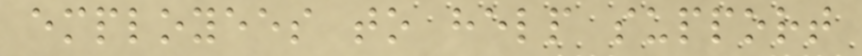employees to help support
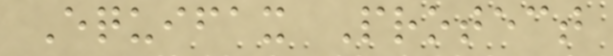Equifax Protect
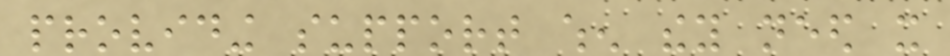providing support when they need it
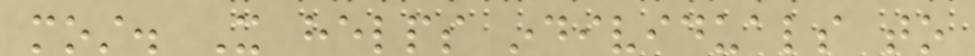most. It helps individuals to
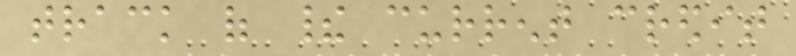track of their current credit
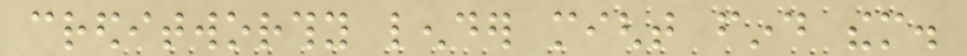creditworthy lender might find them.
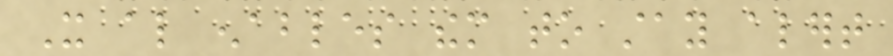It also enables them to stay alert
